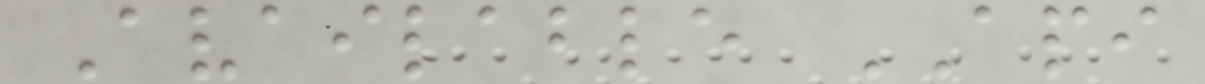Available API
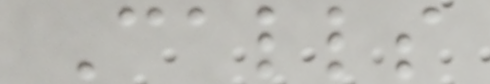Calls
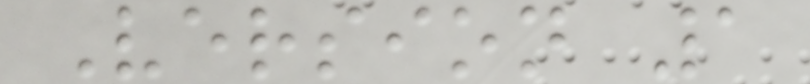Version 1
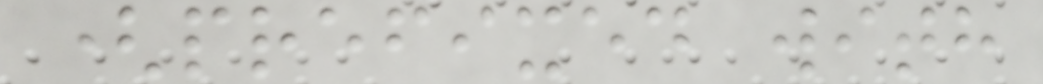(prefixed with
